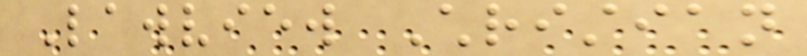Lawview Christian
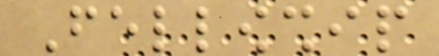Fellowship
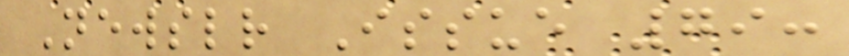Newsletter Issue 79:
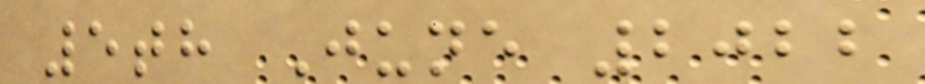5th June 2022
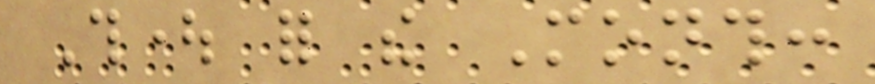Thought for the Month:
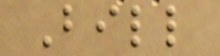Bill
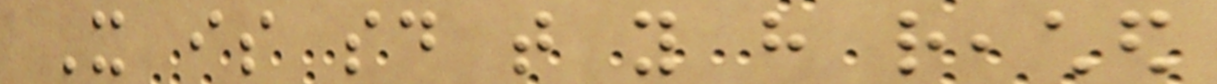It is said that you have reached
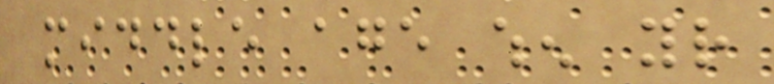middle age when your
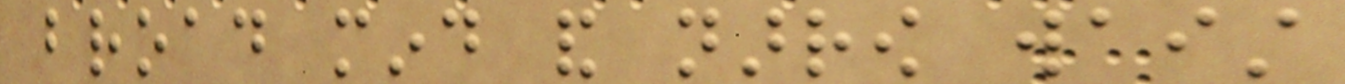broad mind and narrow waist
